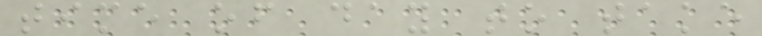time of day to take
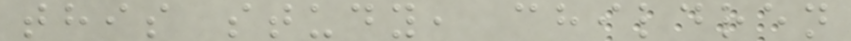this study, children
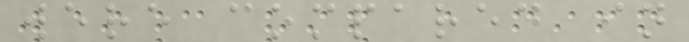were compared in
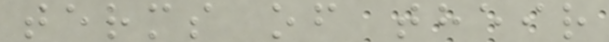terms of their
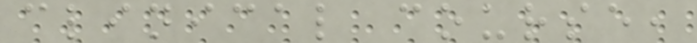clinical course,
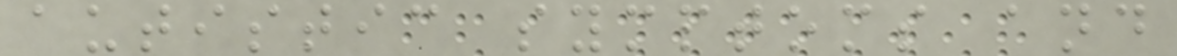autistic symptoms and
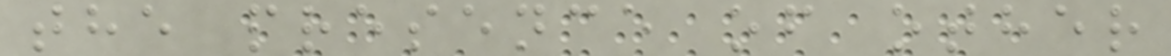the presence of other
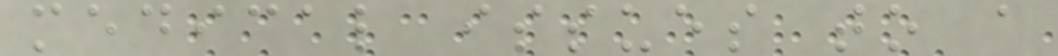medical issues to a
